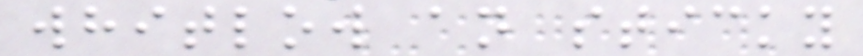whitlow an sticky
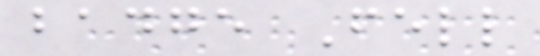badge Fell
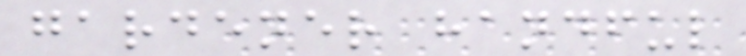gardener handful
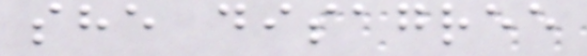she disagree
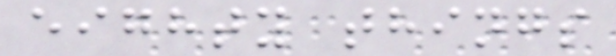eighty things
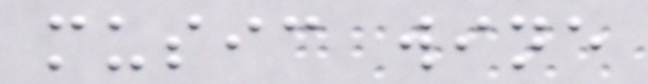music wine
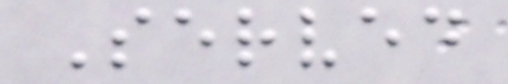Served
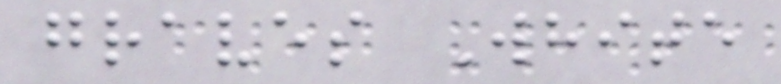graves White
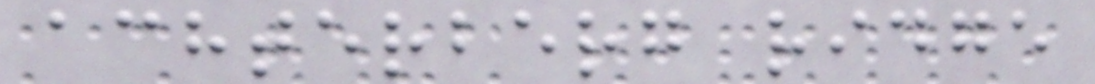achterberg ridge
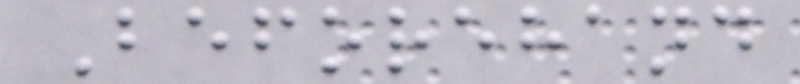Beforehand
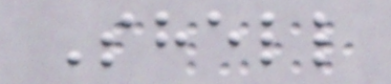Shell
